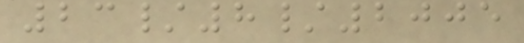23/8/2005
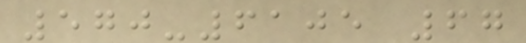570-6105 67
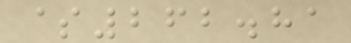$262.81
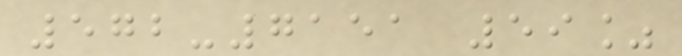572-7151 59%
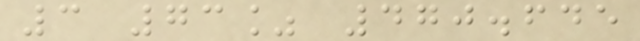3 73% 470.645
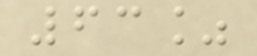63%
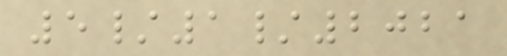5/1/2021
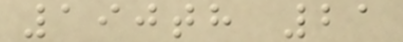190th 21
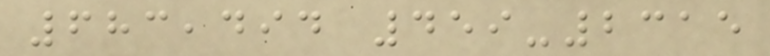683,494 459-2315
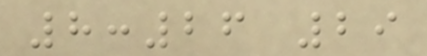8:26 29
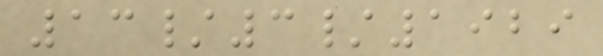13/3/1929
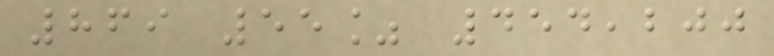869 55% 454,200
